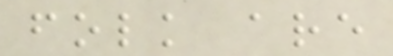folk are
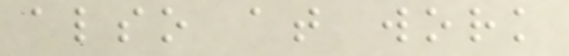also at work
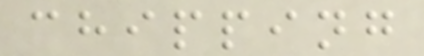chipping
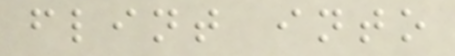flint into
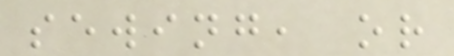sewing, or
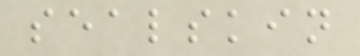sealskin
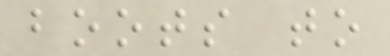boots to
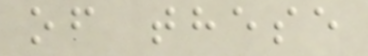of these
